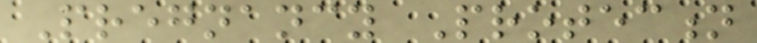Pregnancy Protection
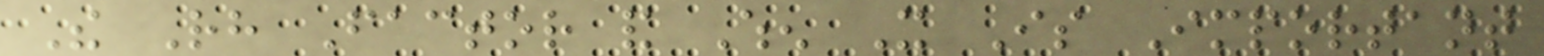The Rh Factor and When It Is Important
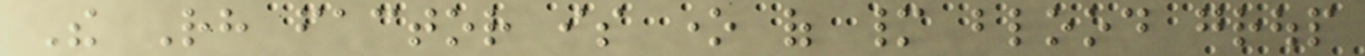The Rh factor is one of many blood group
